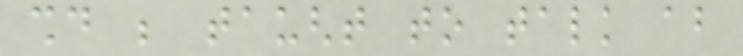should be taught to talk about
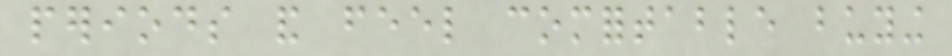periods and feel comfortable buying
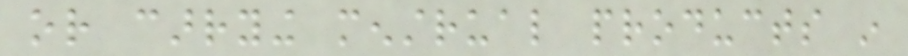or carrying menstrual products in
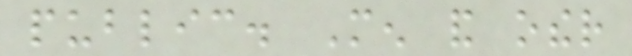public. Men and other
